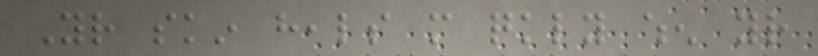Your skin heals more quickly when your
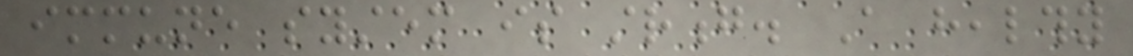immune system is strong. A healthy
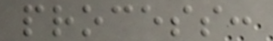process:
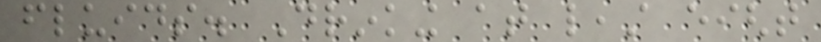fluids. Drinking at least eight
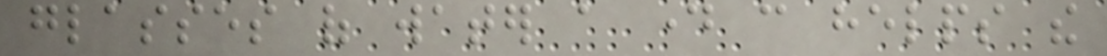glasses of water a day can helps the
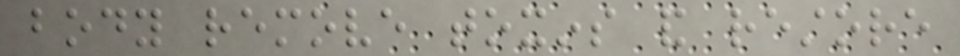body remove toxins and restore
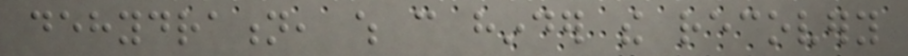dehydration, which can hinder the recovery
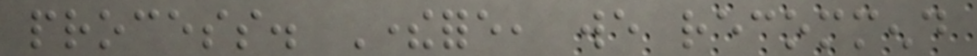process. Therefore, we recommend
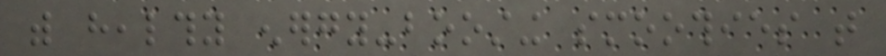with healthy energy-boosting smoothies that
